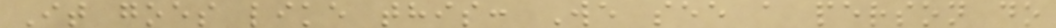It goes like this: We see a person do
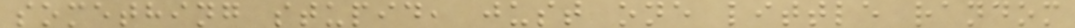something stupid, just one little random
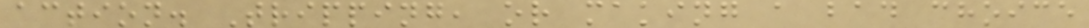action. Tripping, or making a bad choice
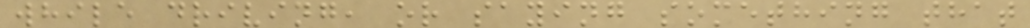while driving, or saying something that
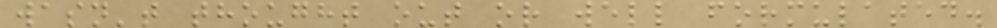wasn't thought out or well formulated.
